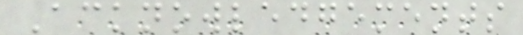Acknowledgements
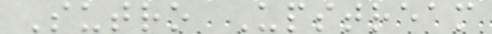Sutro Upstream
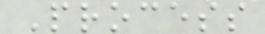Process
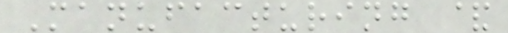Manufacturing &
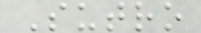Sutro
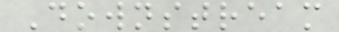Downstream
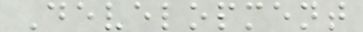Development
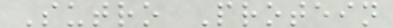Sutro Protein
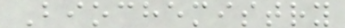Biochemistry
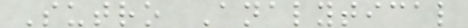Sutro Analytical
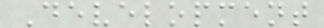Development
